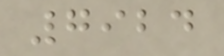7924
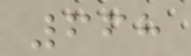668
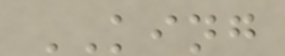KING
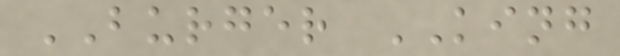BURGER KING
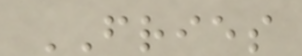FRIES
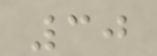30
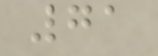71
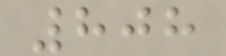808
